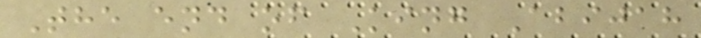The end of King Abijah
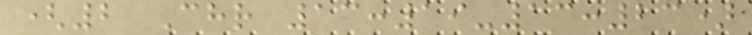(2 Chr 13:19-13:23)
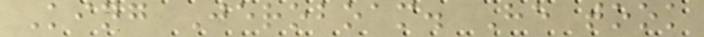King Jeroboam. He took
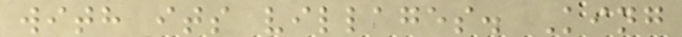with its villages. King
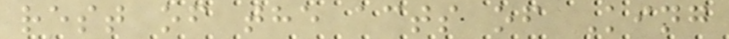rest of the acts of King
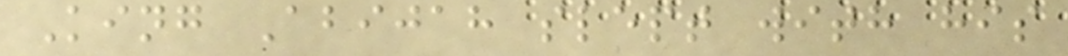King Abijah slept with his
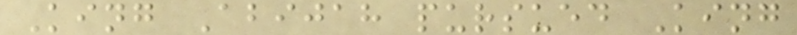King Abijah pursued King
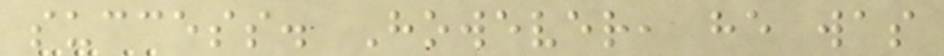success. However, he was
